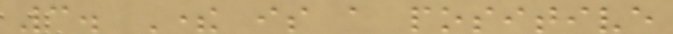3. There is a positive
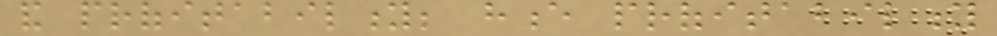and profitability; hence profitability
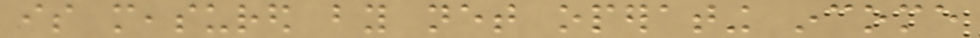is measured by net operating income
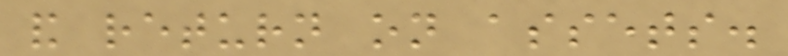and return on assets.
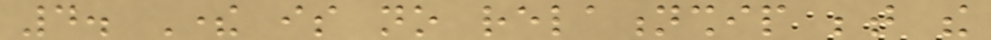4. There is no relationship between the
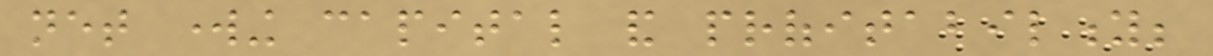net working capital and profitability;
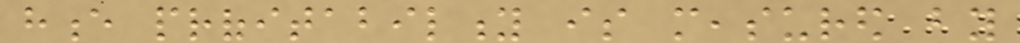hence profitability is measured by
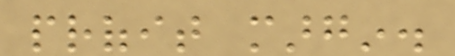profit margin.
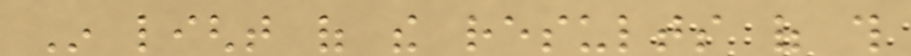In light of the results of this
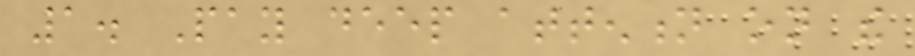1. Pay deep attention on the
